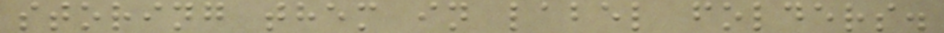storing them in label folders.
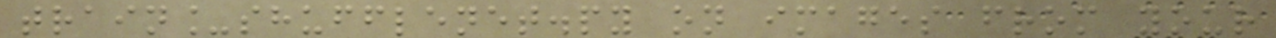train_shufflenet.py on images from your
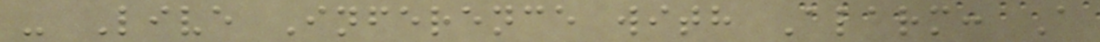- Live Inference with Alarm: A
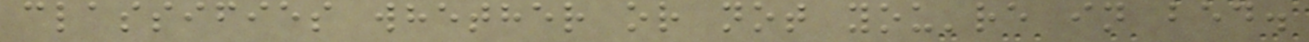classifies whether or not you're in bed.
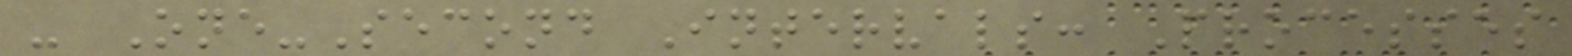- One-Second Intervals: Processes
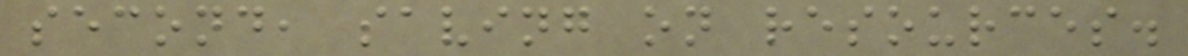second, saving on resources.
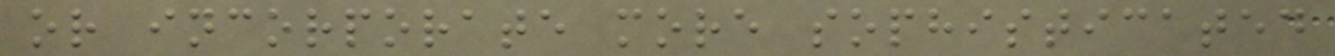or incorporate more sophisticated
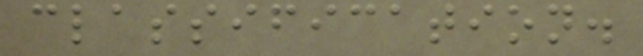classification.
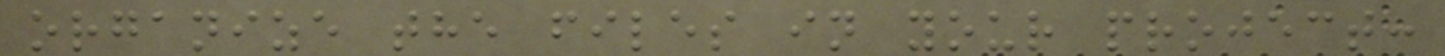organize the files in your project:
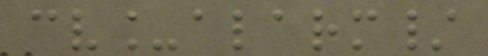cv_alarm/
